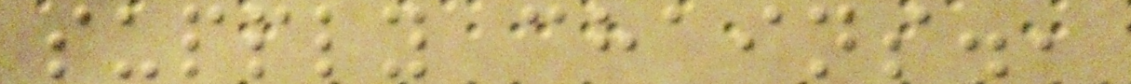supply chains.,
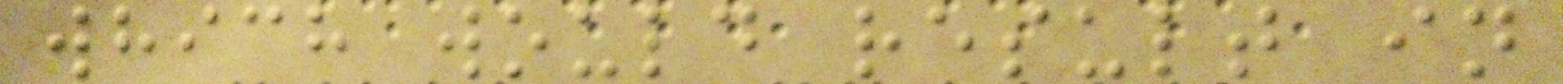which would result in
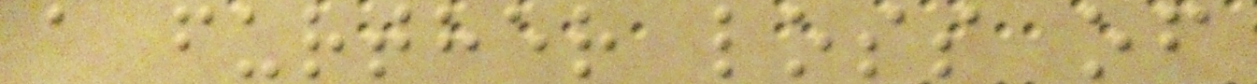a further loss of
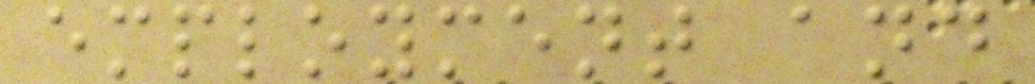employment and
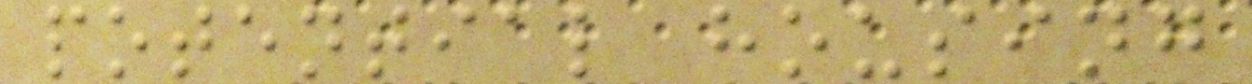potential housing
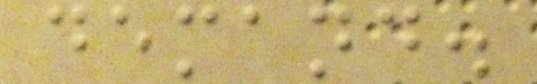demand.
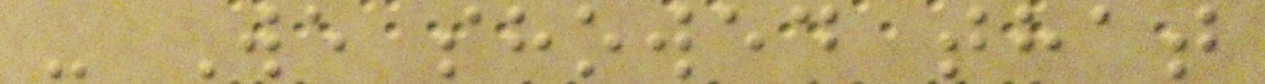- We showed that
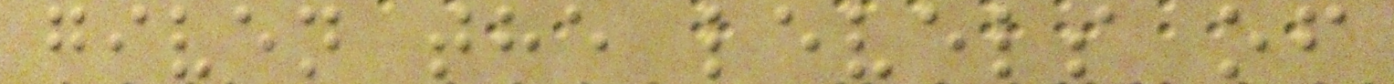given the levels of
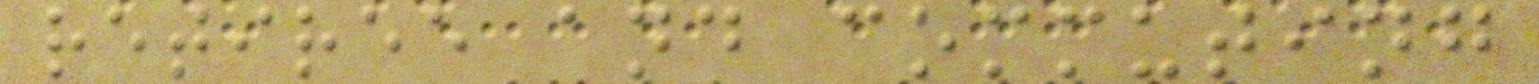retiree and commuting
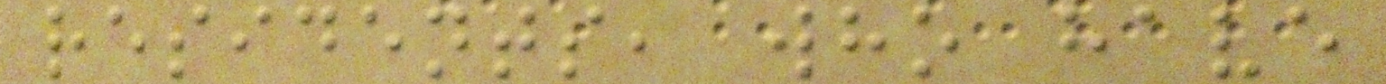residents, who have
